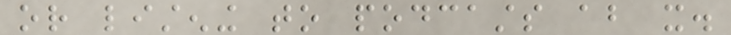or listening to podcasts about it.
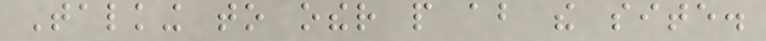Talking to other people about the site.
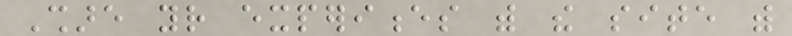Share your experiences with the site with
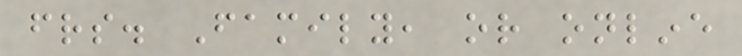friends. Family, or online
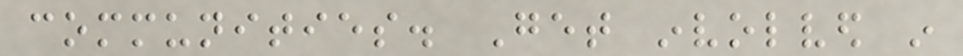communities. Get involved in
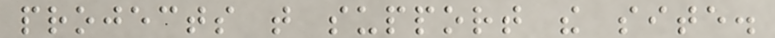projects that support the site.
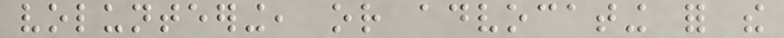volunteering, or advocating for the
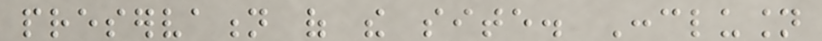preservation of the site. Conclusion
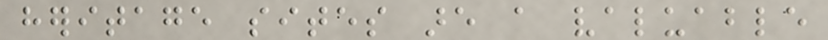heritage sites are a valuable
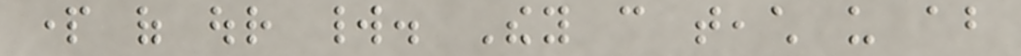part of our world. They can teach us about
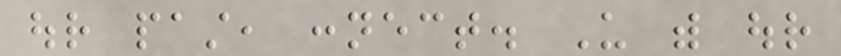our past, connect. Us with our
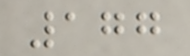177
